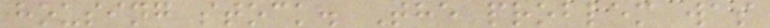housing stock. The problem was
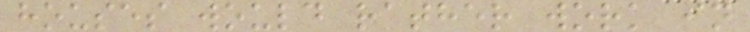houses would rather work in
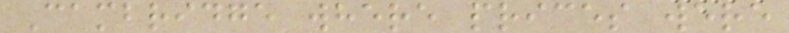Cambridge where prices were
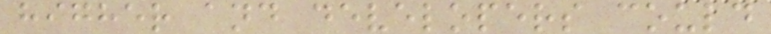higher and developers could
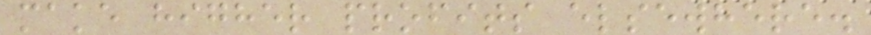make higher profits elsewhere.
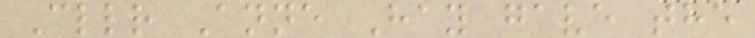Cllr Anne Hay gave the
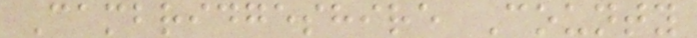Cambridgeshire County
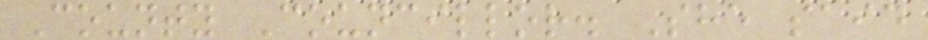County Councillor. She said
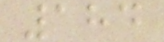184
